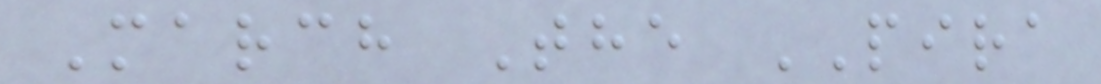March The PIRA
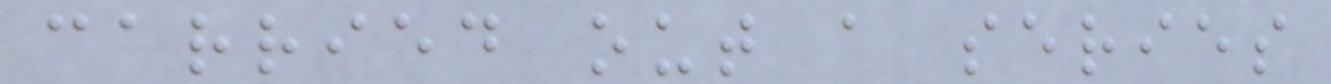carried out a series
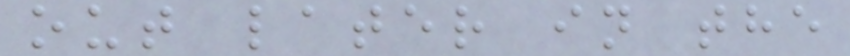out later in the
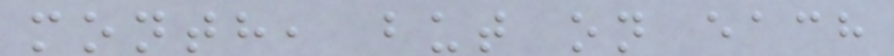month, but on each
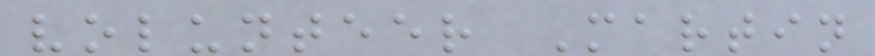volunteer Martin
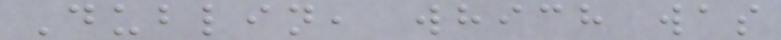Dublin, which was
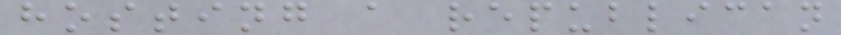hosting a republican
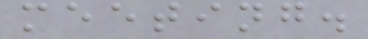meeting.
